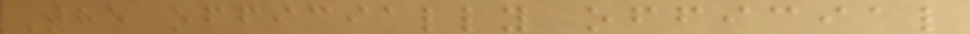The officially official
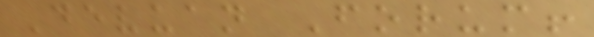Devuan Forum!
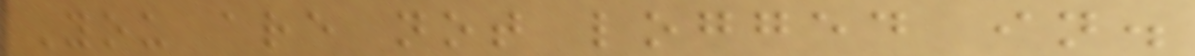You are not logged in.
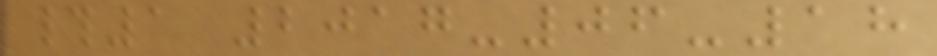#1 2017-06-18
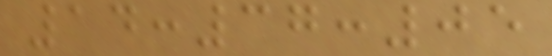14:37:05
